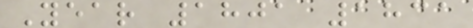Year 1801 1831
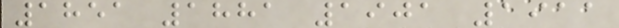1851 1881 1901 1911
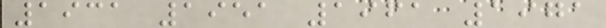1931 1951 1961 1971
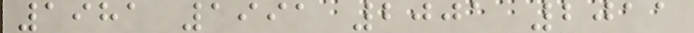1981 1991 2001 2011
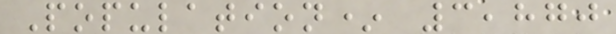Population* 3,870
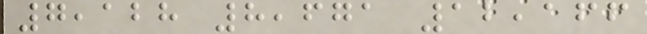7,128 8,671 12,166
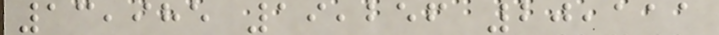13,985 19,256 20,111
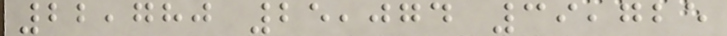22,780 25,074 39,725
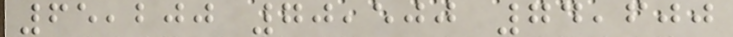65,200 70,500 74,600
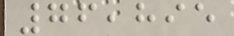76,895
